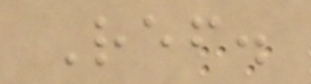Ref.
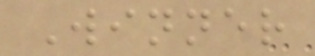Winner
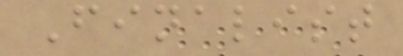Finalist
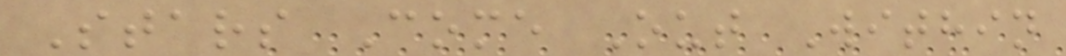Stars Come Out Within
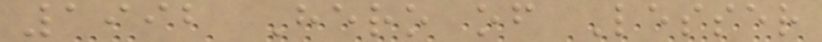1992 Hero of Lesser
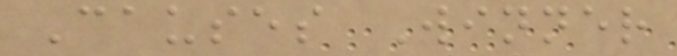Causes Winner
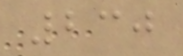230
